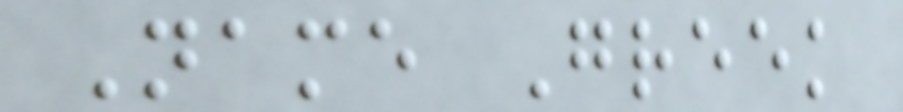Name Greek
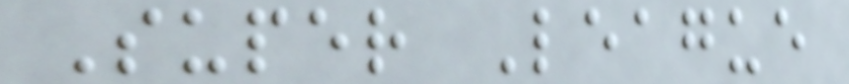Super League
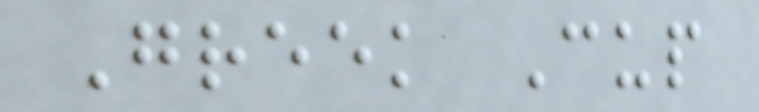Greek Cup
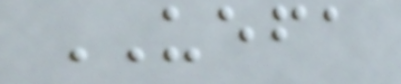UEFA
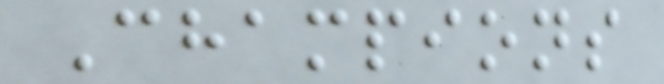Champions
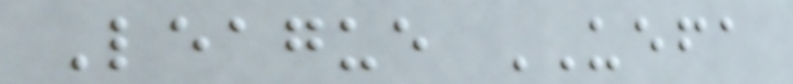League UEFA
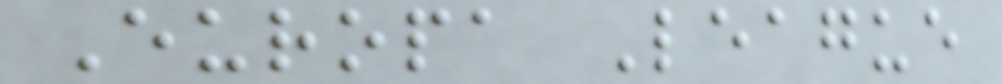Europa League
